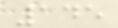145
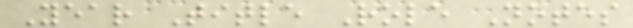Year Title Role Notes
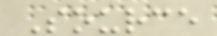Source
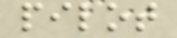pilot
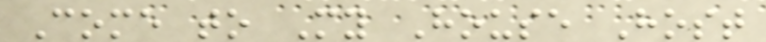Come to My House Host
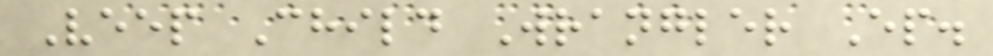Veep Child Wrangler Ep.
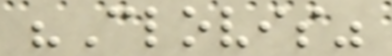"Clovis"
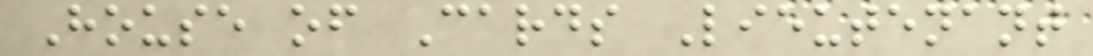House of Cards Lieutenant
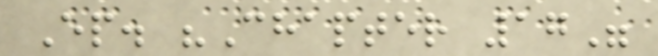Ep. "Chapter 17"
